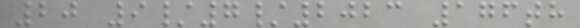20 9/7/2023 176th
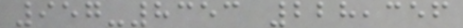957-8353 228,356
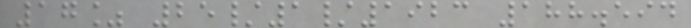17% 25/1/1923 188.594
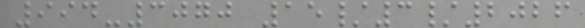994-3070 15/3/2026
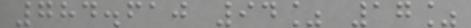784.610 94% 17%
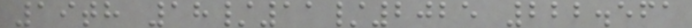19th 18/11/2025 222.561
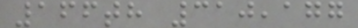166th 310,177
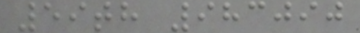59th 983090
